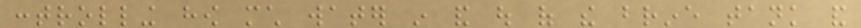controlling how much water in and out of the brine tank and
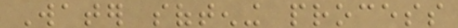Water softening process
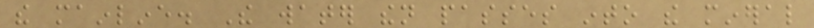the mainline. The water then passes into the mineral
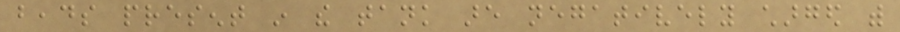beads present in the tank are negatively charged with
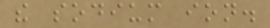the sodium ion.
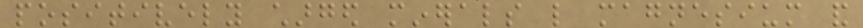positively charged minerals like magnesium and
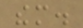them.
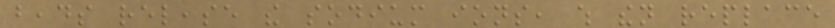beads release the sodium ions, which then replace
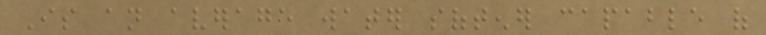Is an average water softener capable of
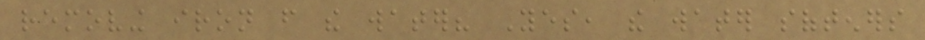removing iron from the water? Yes, the water softeners
